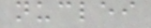nuclei
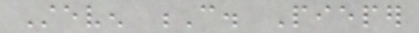Steven C. Pieper
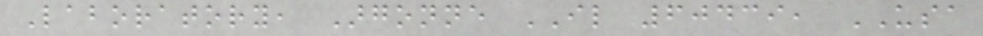Laboratory, Argonne IL 60439, USA
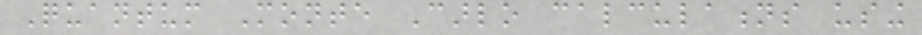Quantum Monte Carlo calculations using
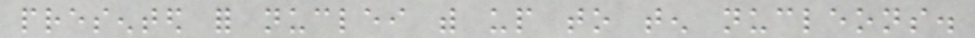presented for nuclei with up to ten nucleons.
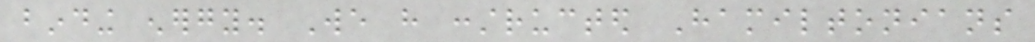binding energy. We have constructed Hamiltonians
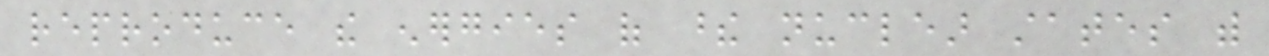reproduce the energies of these nuclear states with
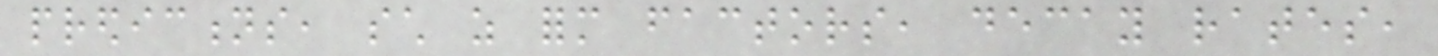predictions, such as form factors, decay rates,
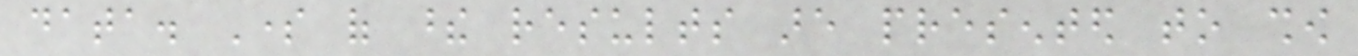data. Some of these results are presented to show
